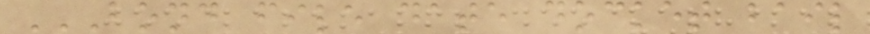BOND FILE DATE DOCKET BAIL
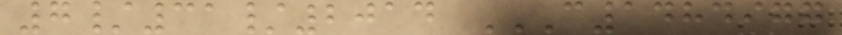7/31/2014 C1484977
